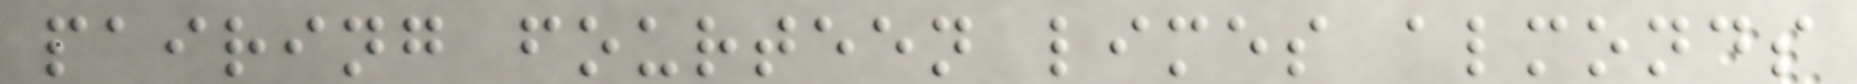pairing fourteen limes almonds
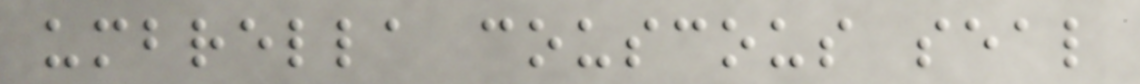umbrella couscous seal
